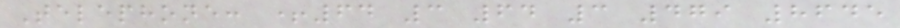Telephone: +64 3 64 3 479 8645
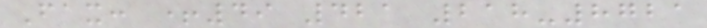Fax: +49 421 218-8721
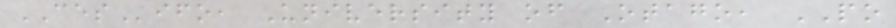CESifo, University of Otago, PO
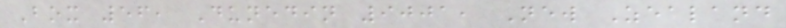Box 56, Dunedin 9001, New Zealand
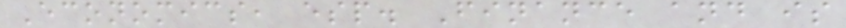Economics, esp. Finance and is
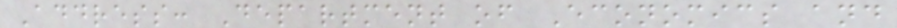Address: Department of Economics and
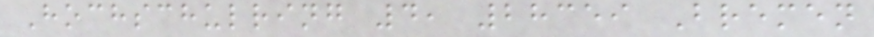Hochschulring 4, 28359 Bremen
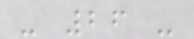- 26 -
